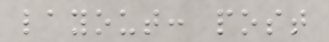layout: post
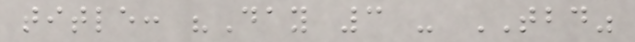title: "Day 3 - TBD"
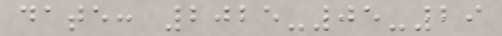date: 2025-05-29
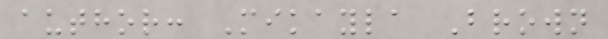author: Mikayla Brown
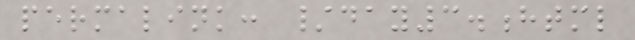permalink: /day3.html
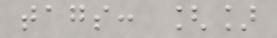tags: []
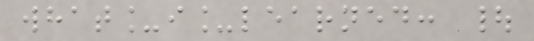what_i_learned: |
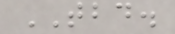TBD.
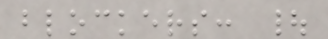blockers: |
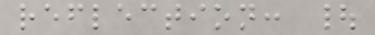reflection: |
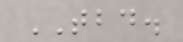TBD.
